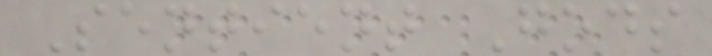Sentient Gods
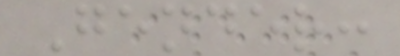Gender:
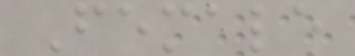Female
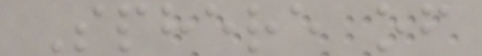Sphere of
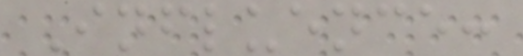Influence:
